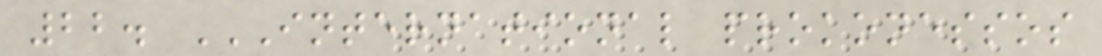22. INTERNATIONAL PROKONESSOS
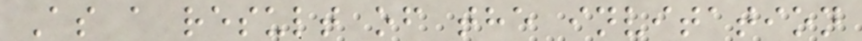As a result of the invitation
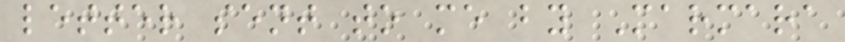letter sent to me by Marmara
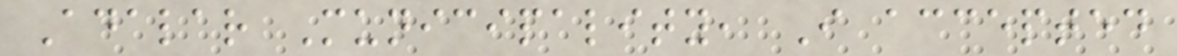Adalar Municipality, I accepted
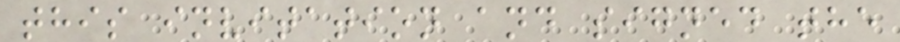this invitation and signed the
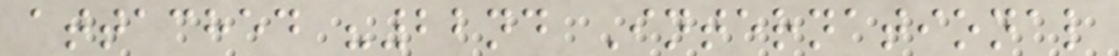attached "22nd International
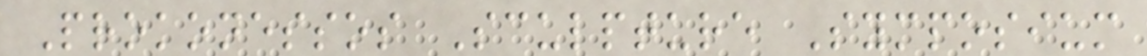Prokonessos Sculpture Symposium
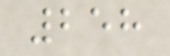258
